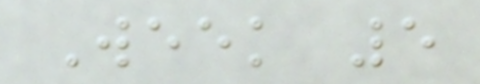Week 5
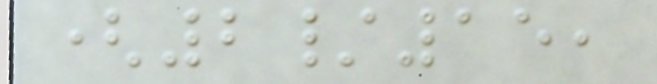(2/15,
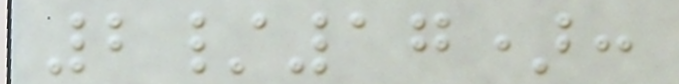2/17):
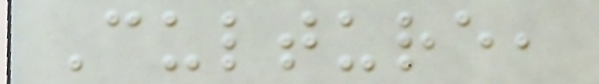Culture,
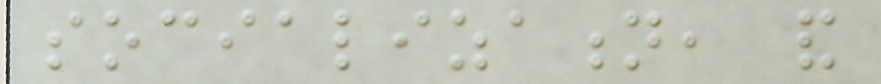socialization, and
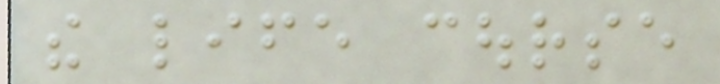the life course
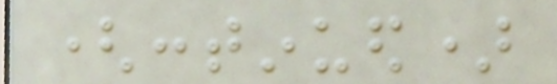(continued)
